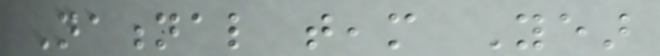National team Year
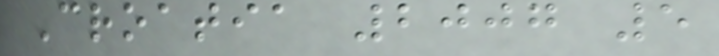Croatia 2007 5
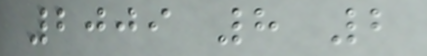2009 8 2
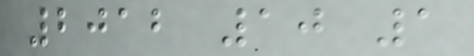2012 10 1
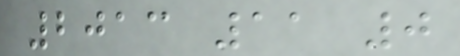2013 11 0
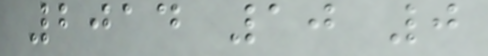2014 10 0
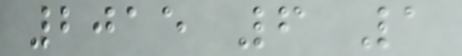2015 6 1
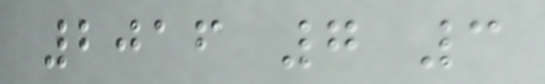2016 7 3
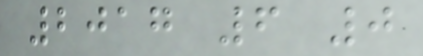2017 6 0
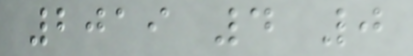2019 4 0
